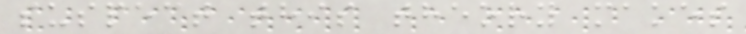suspect this theory makes
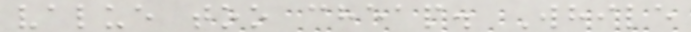value too cheap. While
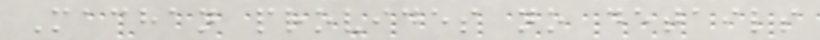Machan provides no details
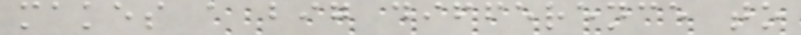makes a big difference to
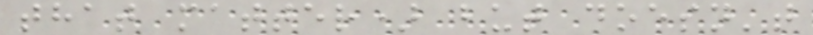that matter) but doesn't
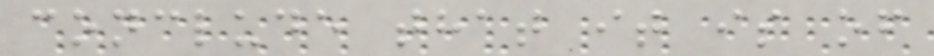conclude that it is of
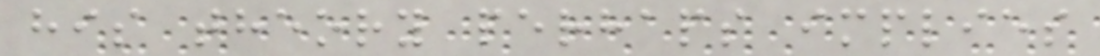his theory perhaps implies
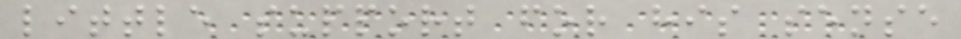little support for his sense
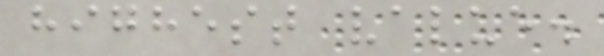highest value.
